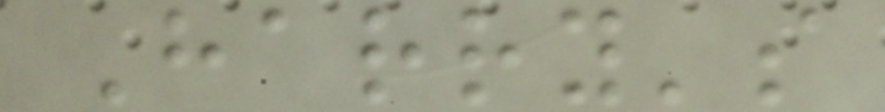Harry's
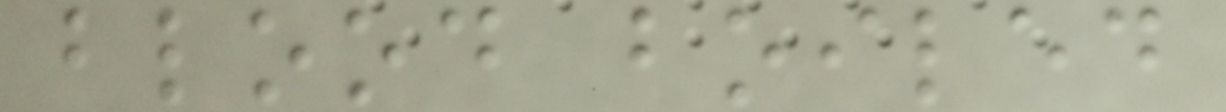blood boiled
